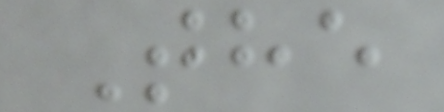The
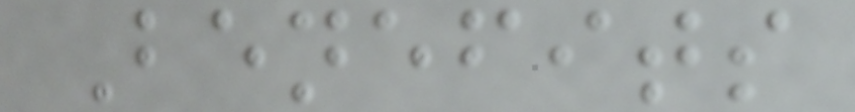Benefits
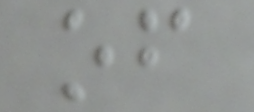of
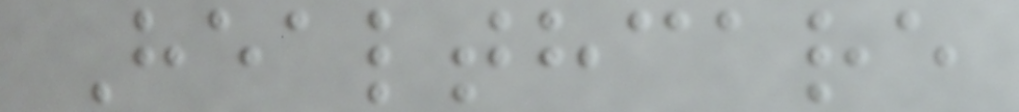Healthcare
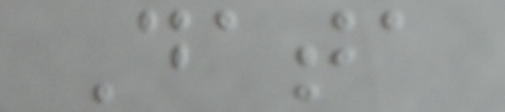Data
